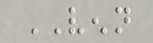VENN
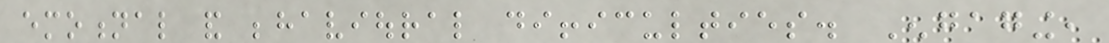emotional and behavioural difficulties. Engaging,
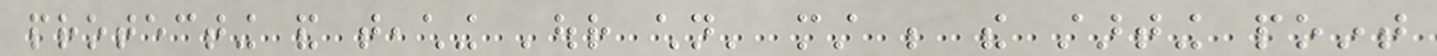protecting and teaching 'our children' must be the starting point
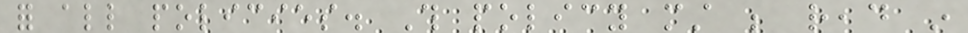for all policies. This policy must be read in
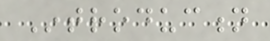Introduction
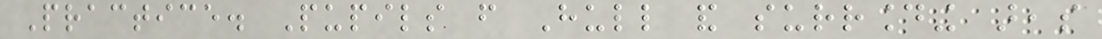Practice. Pupils from Hull and surrounding areas
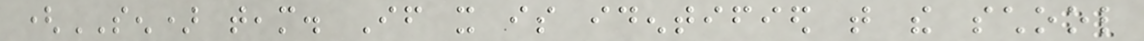(SEN) team. If it is identified that the school
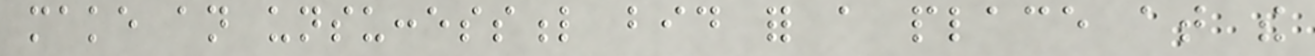make an unsuccessful bid for a place at the
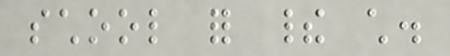school for their child.
